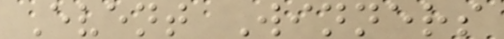Event Winners
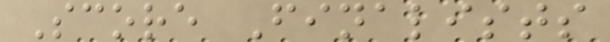Score Finalists
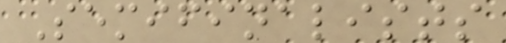Semifinalists
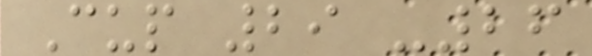Cup 29 -26
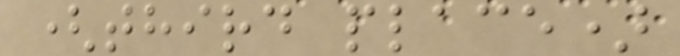(third place)
